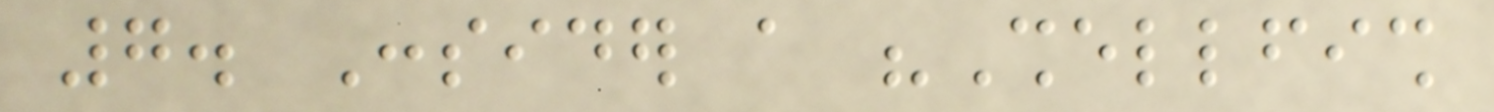7. Consider a "Shellfish
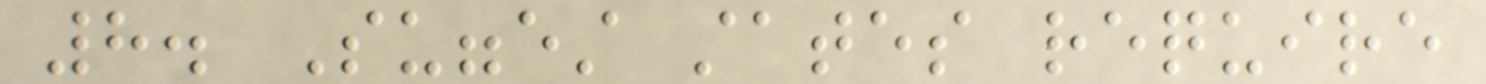8. Suggest states require
